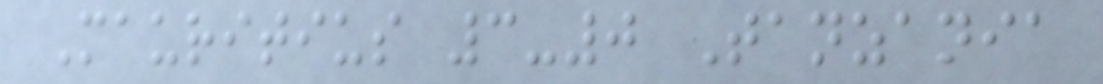Mauritius 3-0 Tanzania
